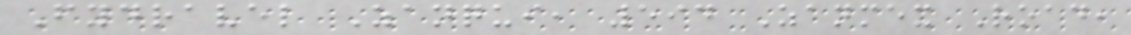Fydravel Zanqui, 594 Zanmex Road,
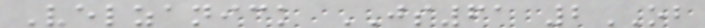Velzanick JS61 2OB
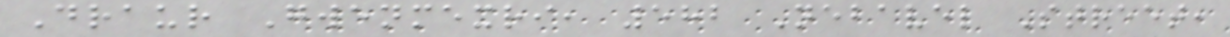Draur Gwenmexri, 582 Nebavel Street,
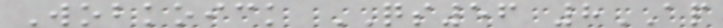Wobkoick QS56 8AP
